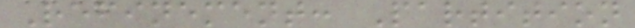Refinement: Partition
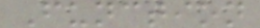Function
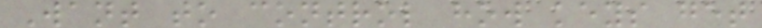Want to control how keys get
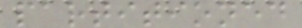partitioned
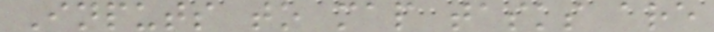Inputs to map tasks are
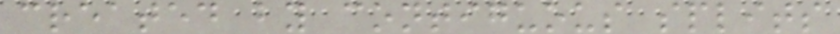created by contiguous splits
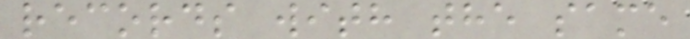records with the same
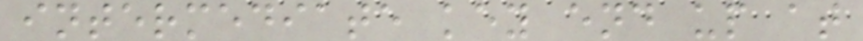intermediate key end up at
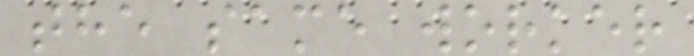the same worker
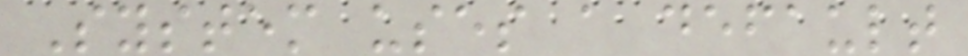System uses a default
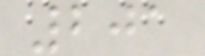201
